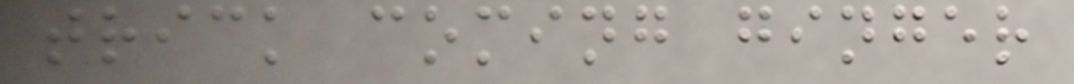trick coming ginger
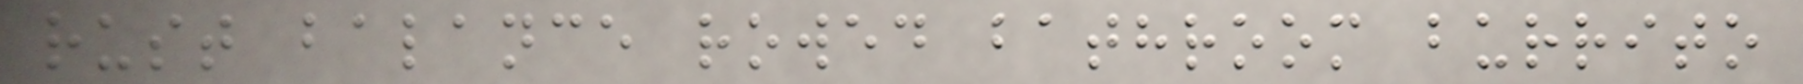rust balance rowed bathroom burrito
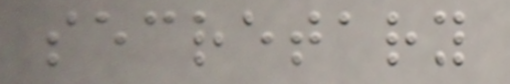secretary
